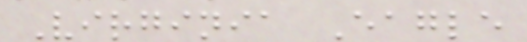Virginia Eagle
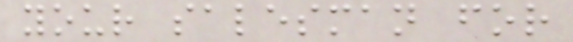your salesman for
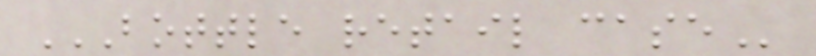BOTTLE RETAIL CASE
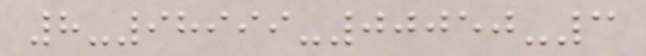8-98999-00050-3
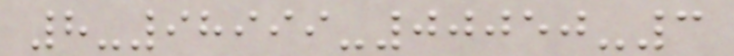8-98999-00050-3
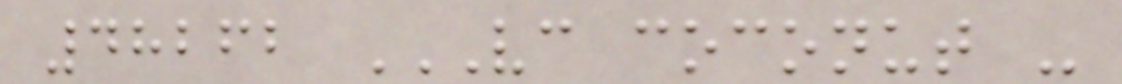48262 VC COCONUT -
